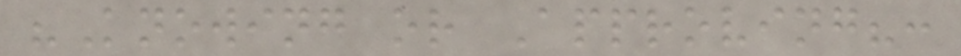"Knowing or Approving?:
